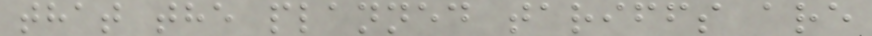that the planned tariffs are
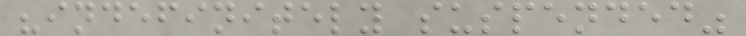"indefinitely suspended"
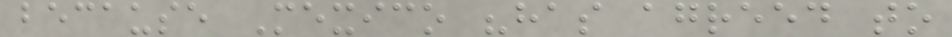because Mexico "has agreed to
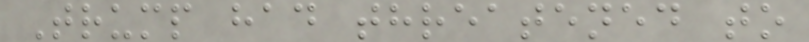Trump had threatened to
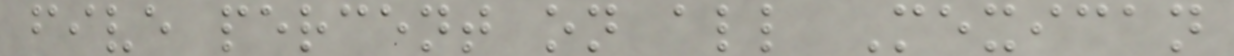five percent on all Mexican
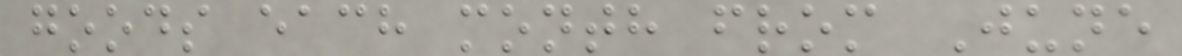goods each month from June
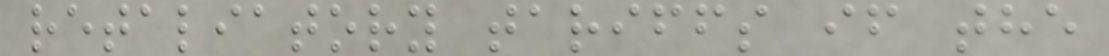retaliatory tariffs if the
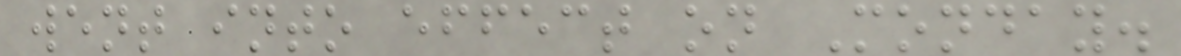went into effect on Monday.
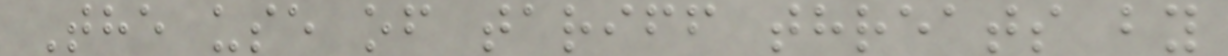The use of tariff threats by
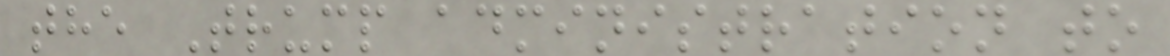the Trump administration to
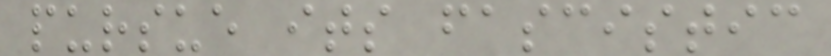pursue its fascistic
